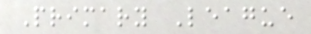Primary League
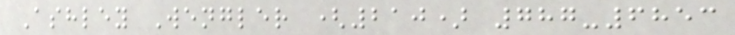Ashley Wengler (210) 787-6853
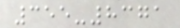355-8371
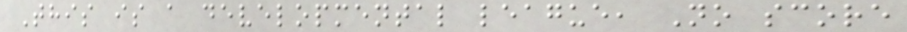This is a developmental league, No score
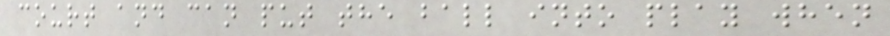court and can put the ball into play when
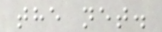the net.
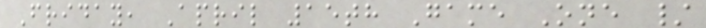Friday, April 15th Game One /
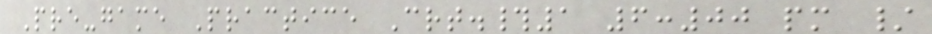Pre-game Practice Crt.#1 6:00 pm /
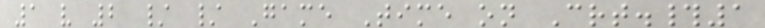1 v 2 / / Game Time on Crt.#1
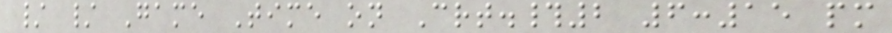/ / Game Time on Crt.#2 6:15 pm
